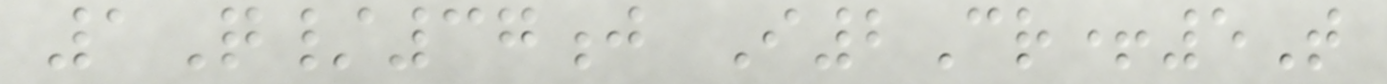1Q/37j I2Cr+5T
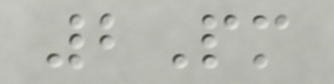2Pm
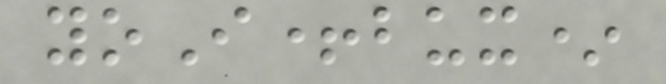yoI+bux*
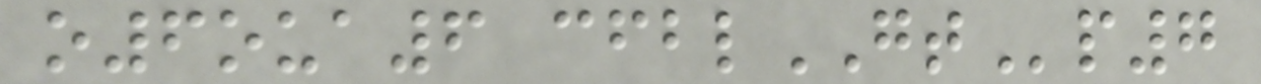o6oua6 cfblGTp7
